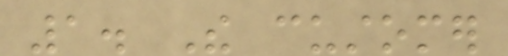1. The customer
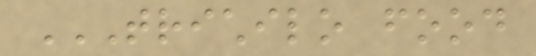TRICHILO FOOD
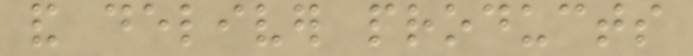and deliver products
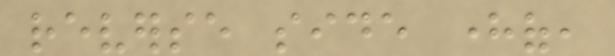reverse side hereof,
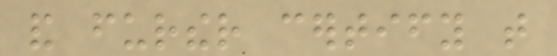and further certify that
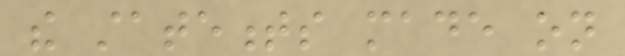the statements made on
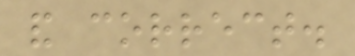and correct.
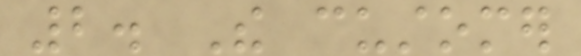2. The customer
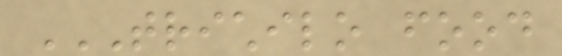TRICHILO FOOD
